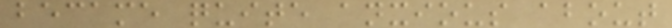became quite anxious about
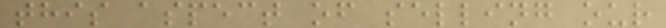this aspect of selling our
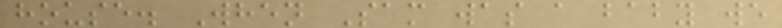house. When Sam was a baby we
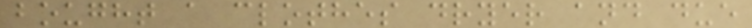bought a clothes dryer and due
